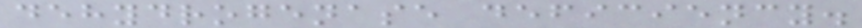dehydrogenase deficiency.
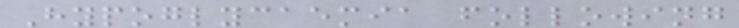Hypoglycaemia following
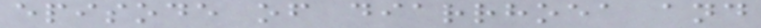episode of diarrhoea and
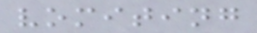vomiting
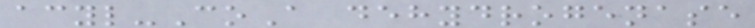acyl-CoA dehydrogenase
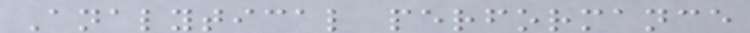Analytical performance
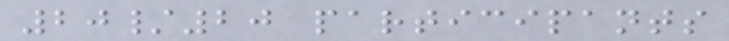20/20 participants
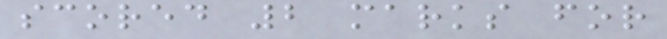scored 2 marks for
